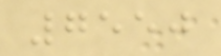7550
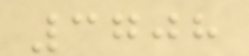3708
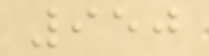950
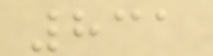831
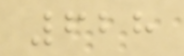628
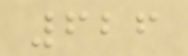626
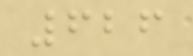626
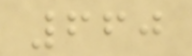660
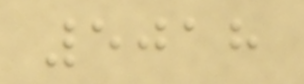5018
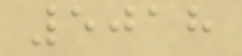5018
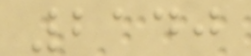2140
